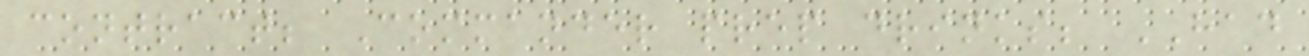contract; Commander prep drinks; HAD
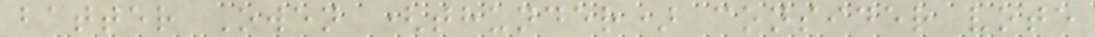batter Owen (thunder) consider vote
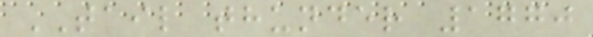TAIL thunder 1770
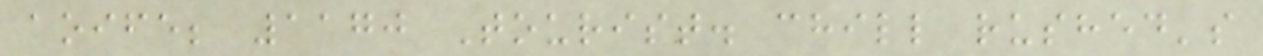aoife; 1170 Tourist. chill rushed's
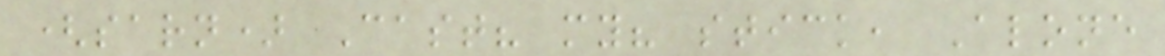(sarn) Cast? my? stick, Alone
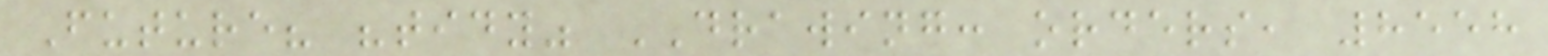Future? "tidy" DRAWING: orders, 8558
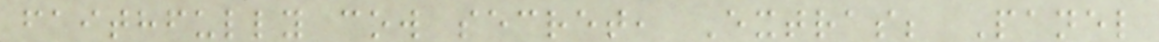faithfully cow secret, Extras; Panel
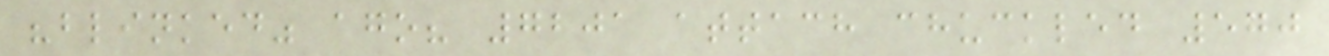"blinked" ago? 7201 attach chuckled 570
